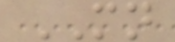MN
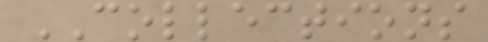COLLECTIONS
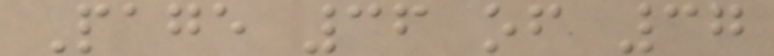Page 36 of 37
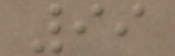99
